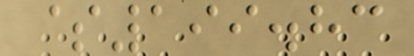$199.83
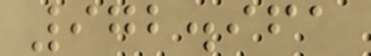972.961
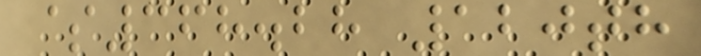$368.28 120th
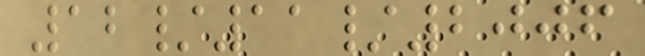12/11/2006
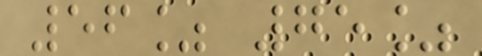56% 75%
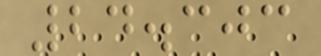24.303
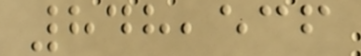848,536
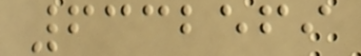6332569
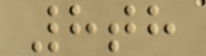8th
